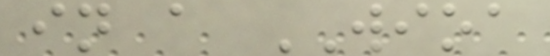in a WIOA
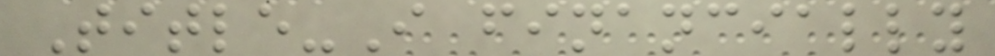Title-I financially
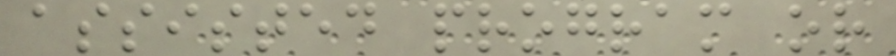assisted program or
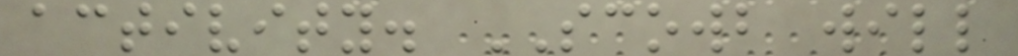activity. SCOWB will
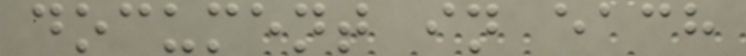document in each
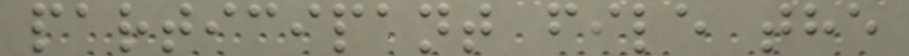participant file the
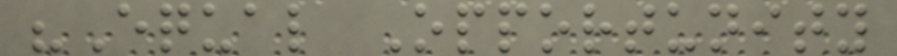"Equal Opportunity
